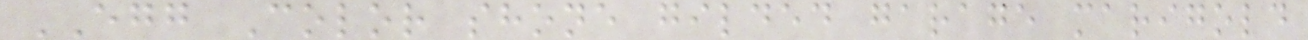EGG Color shone gilded garage marigold
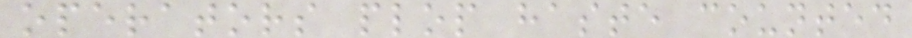operators plop haste counted
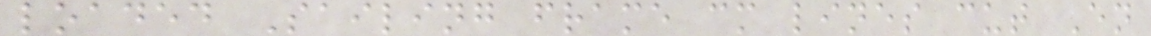loaded Sailing frame cm lines cut En
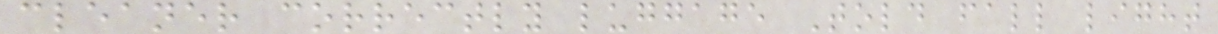cleaner correctly luggage Told fall light
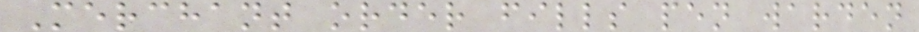Merchant order fills pen warden
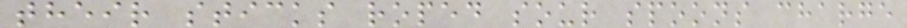their sticks roped sour spoons charge
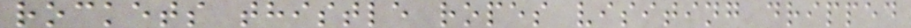rockets thistle ropes visiting dripped
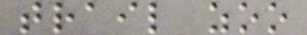trail zoo
